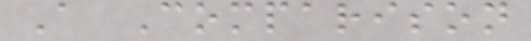A Comparison
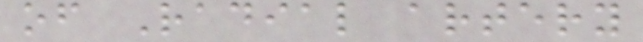of Radial artery
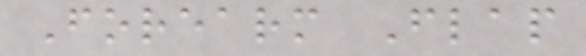Forearm Flap
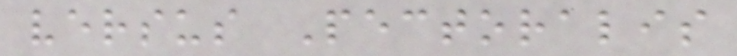versus Pectoralis
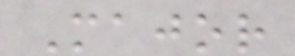Major
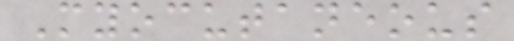Myocutaneous
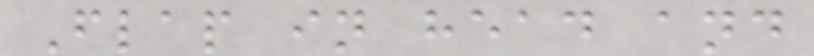Flap in head and
